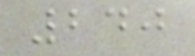240
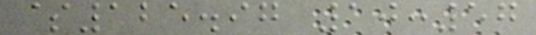$125.97 10:57
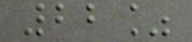22%
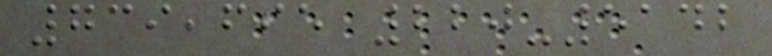739,695 220-5142
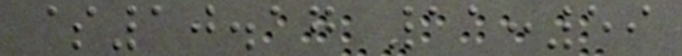$10.17 11:59
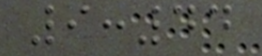9:44
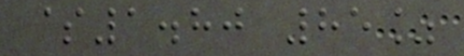$1.80 85%
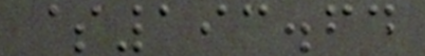$193.64
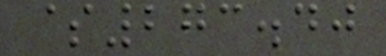$273.40
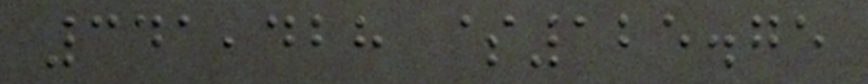341,428 $125.75
